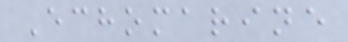Echomarine
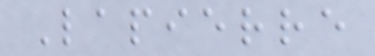Lapierre
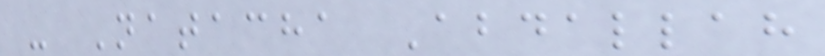- Natacha Abdallah
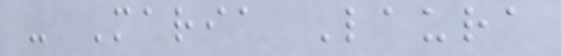- Maria Laura
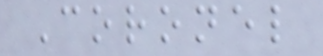Coronel
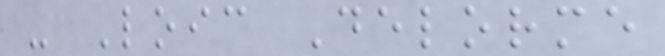- Loic Delorme
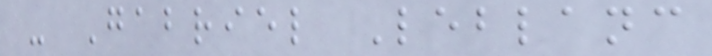- Gabriel Leblanc
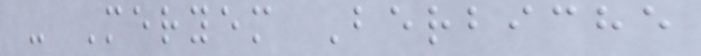- Meryem Berbiche
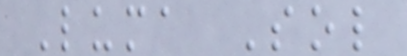Luma Sol
